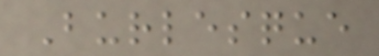Burlesque
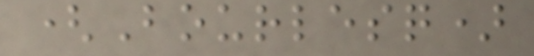(Bourlesq)
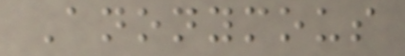Anonymous
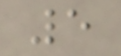5
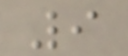9
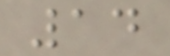14
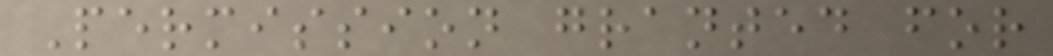Permission granted for
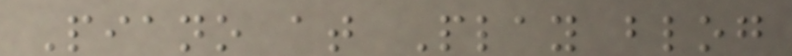Piano at Play blog
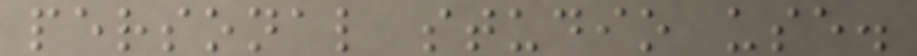personal studio use.
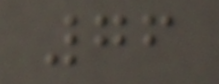76
